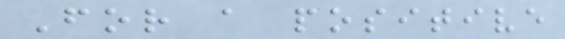For a positive
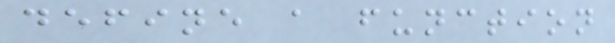define a function
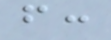f:
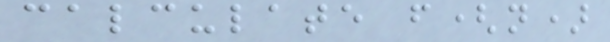calculate f(n)
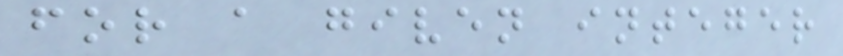for a given integer
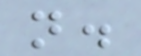n.
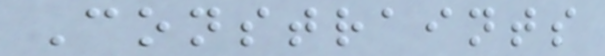Constraints
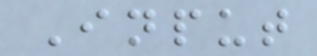Input
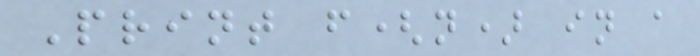Print f(n) in a
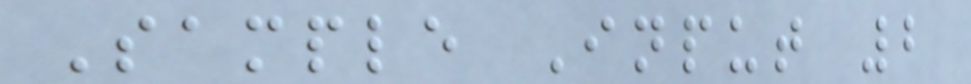Sample Input 2
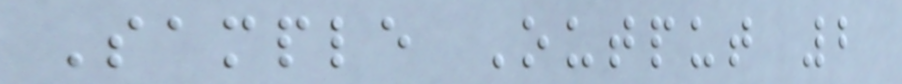Sample Output 2
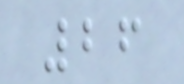26
